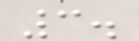3.
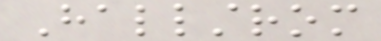Hallstrom
